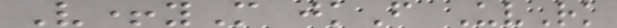V+yM jkF UvRk
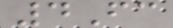4Fc
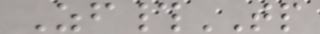Zf#TP
